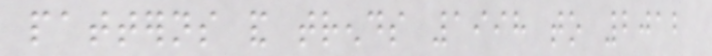patterns and trends 1998 to 2012
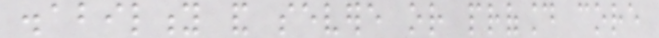disability and severe or profound core
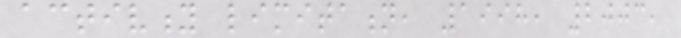activity limitation, 1998, 2003,
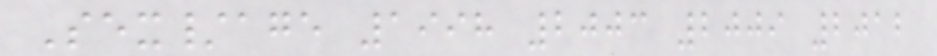Sex/age 1998 2003 2009 2012
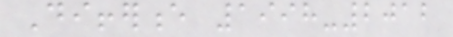Difference 1998-2012
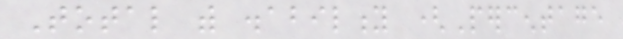Total with disability (Percentage
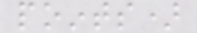points)
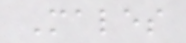Males
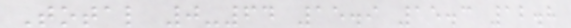Total 0-64 15.9 15.3 12.8
